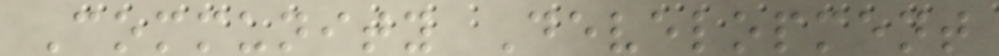Community Development
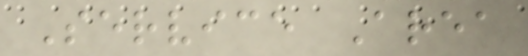Service Area
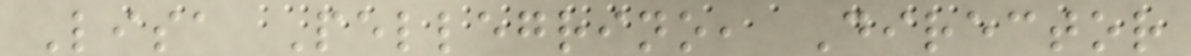Lisa Pellegrino, Director
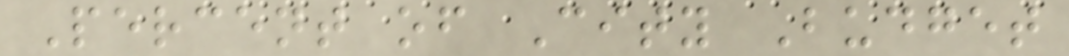Percent of City Budget
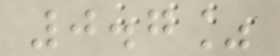0.7%
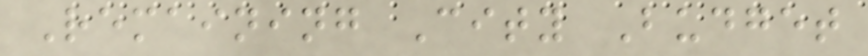Remaining City Budget
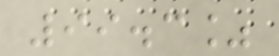99.3%
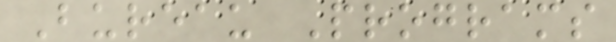Bureau Programs
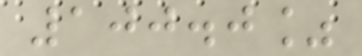100.0%
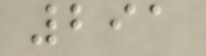291
